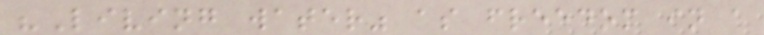"Living water" as freedom in a
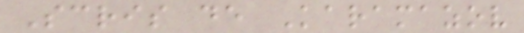Scris de Karamazov
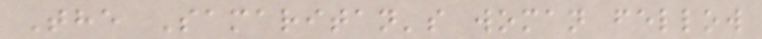The Samaritan's woman fellow
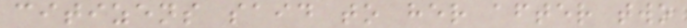citizens said to her after two
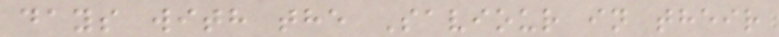days with the Saviour in their
